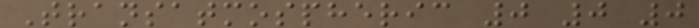Transatmospheric 0 0 0
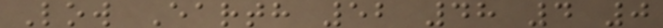Low Earth 52 48 4 0
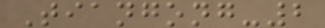Tiangong-2
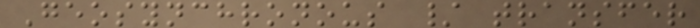Geosynchronous / transfer
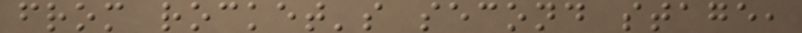from rocket's second stage,
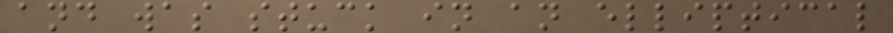and was stuck in an elliptical
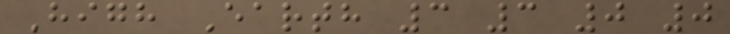High Earth 3 3 0 0
